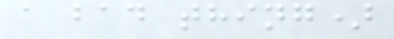a bad thing)
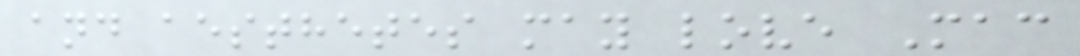and aesthetes may love Mac
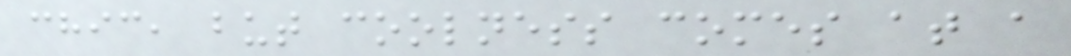chic, but coolness comes at a
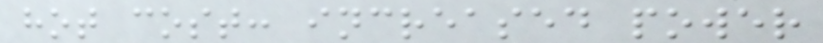hot cost: increased power
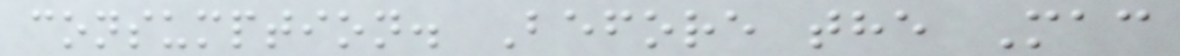consumption. Before the Mac
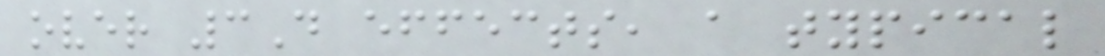over 3D effects, a typical
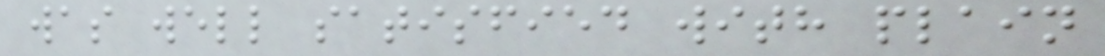was well satisfied with plain
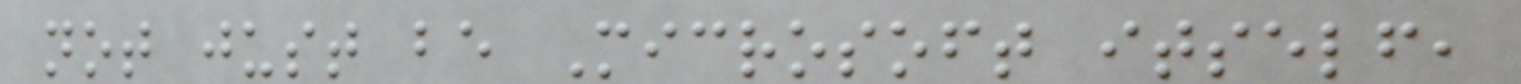not just be Microsoft itself,
